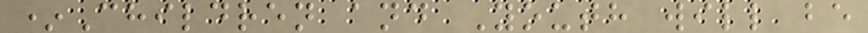*Children and Youth will be
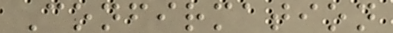Confirmation
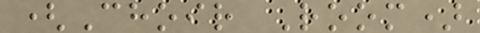(Choir Room)
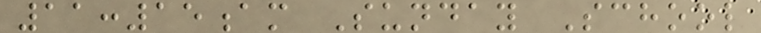11:15am Sunday School
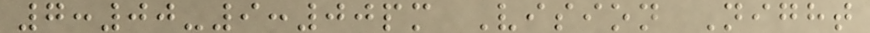7:00-9:00pm Vision Night
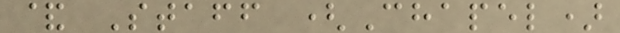& Staff (Chapel)
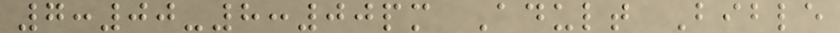7:00-8:00pm Adult Bible
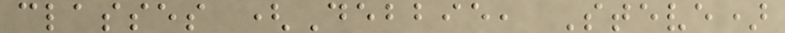classes (Debbie, Steve)
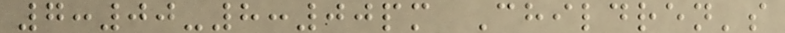7:00-8:00pm Children's
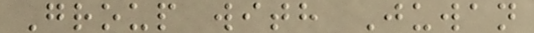Group with Juwan
